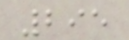295
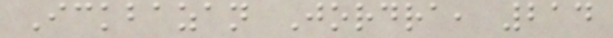Ickbazan Jordra, 214
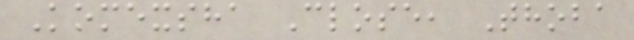Komexsha Close, Thoba
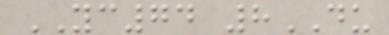YC74 8DU
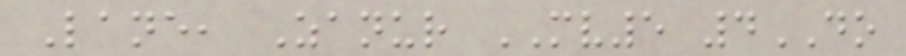Lane, Zanur MV5 4DO
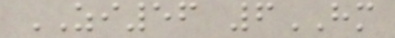ZI56 6HM
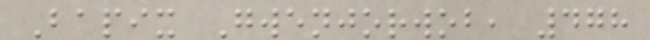Bapix Gwenjorwob, 478
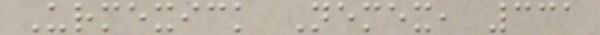Urmexick Nemex, 331
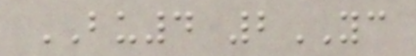BU4 2YC
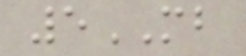5MB
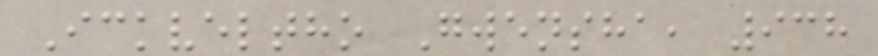Ickveltho Gwensha, 938
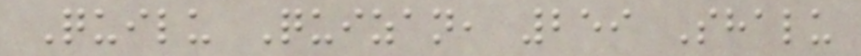Quilu Quizan, 259 Shalu
